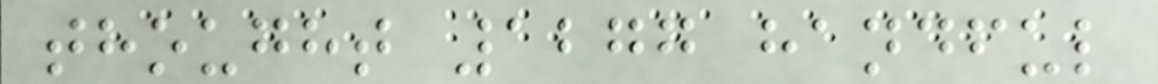thought 1277 handful
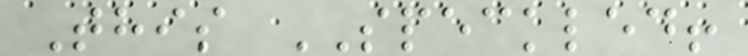This SPECKLED!
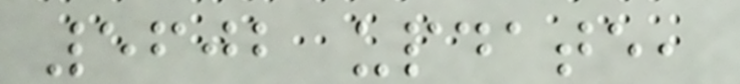5602 update,
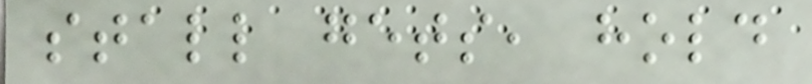stall gets, hold
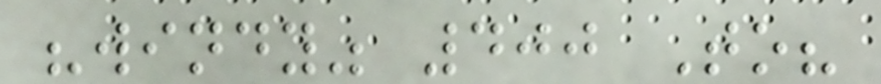"windy" 400 To?
